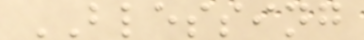BLESSING
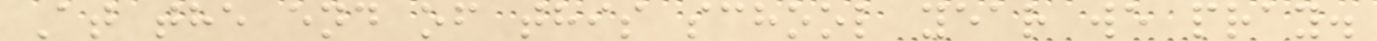At the end of this school year we pray.
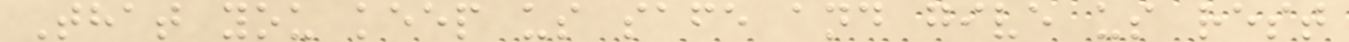That you keep us safe and give us rest
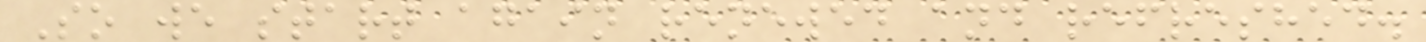So we start again renewed and refreshed.
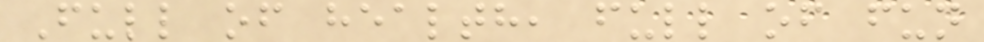Full of health, full of fun
